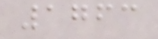1763
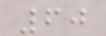60
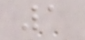1
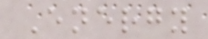Energy
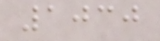1030
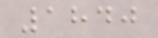1840
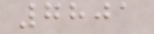7801
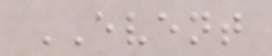EVENT
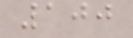100
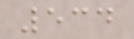534
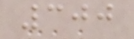300
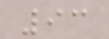93
